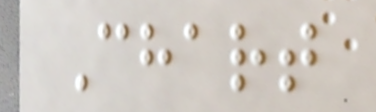Chart
